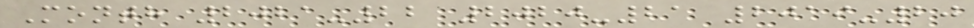Month 2021-22 2020-21 2019-20
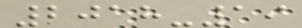2018-19
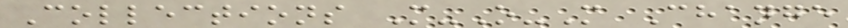Collections M-O-M Change
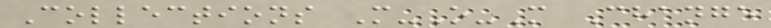Collections M-O-M Change
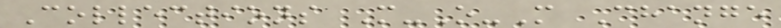Collections M-O-M Change
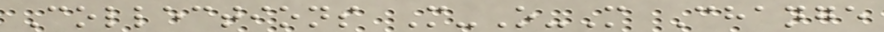Collections M-O-M Change
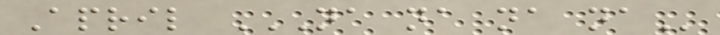April NA NA NA NA
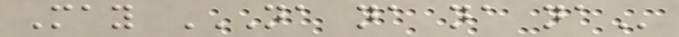May NA NA NA NA
